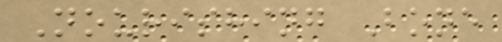Nourishing Bone
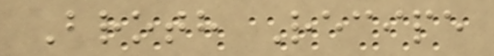Broth Recipe
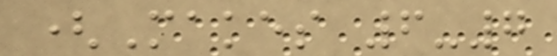(Makes 6-7
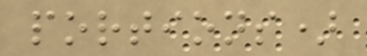portions)
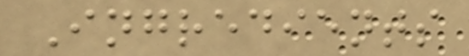Ingredients
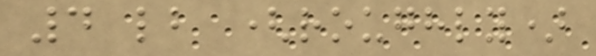4 lb (roughly)
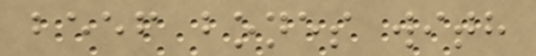beef bones with
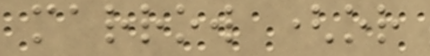marrow (or
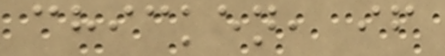chicken, if
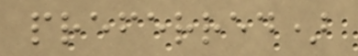preferred)
